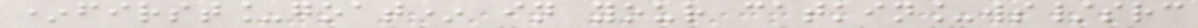*first_goat* in your catkin_ws/src
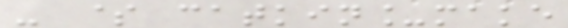- $ catkin_make
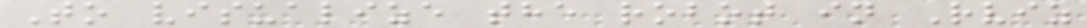To visualize the robot in Rviz
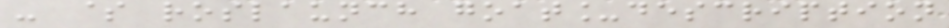- $ roslaunch goat_description
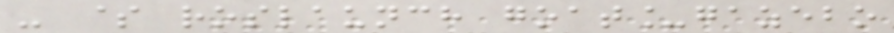- $ roslaunch goat_gazebo
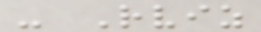- Rviz
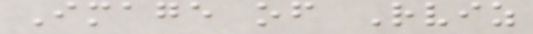Image of Rviz
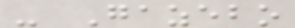- Gazebo
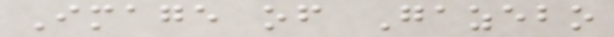Image of Gazebo
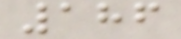186
